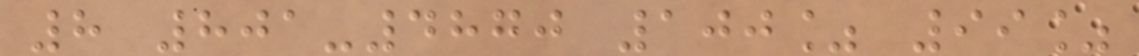8 801-4870 100% 99%
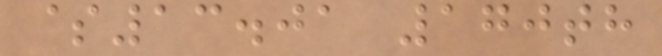$13.01 170th
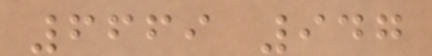6669 947
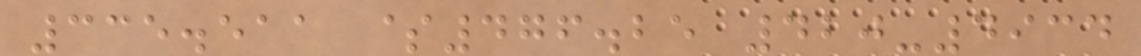335.511 $476.25 420-4934
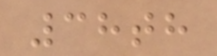38th
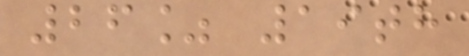26% 19th
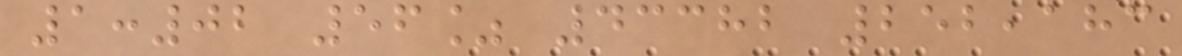1:02 56% 43382 252,183
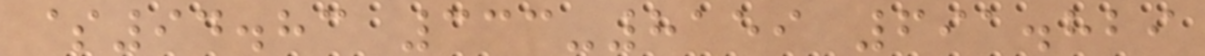$94.83 333-8159 691.829
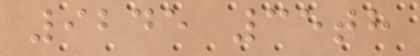9245 35th
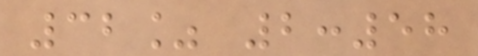32% 2:58
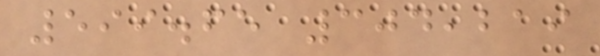599.65 304,219
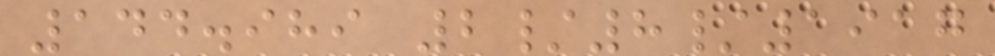144.989 2/8/1917
